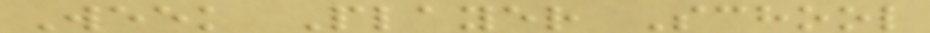Week Player School
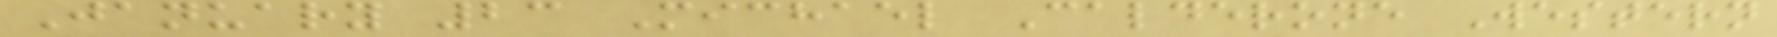January 23 Michael Calderone Western
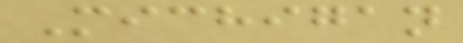Michigan
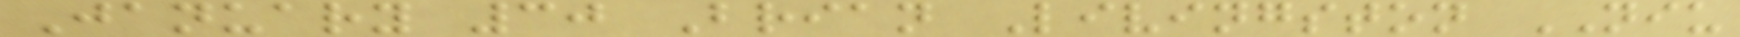January 30 Brian Livingston NIU
